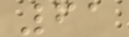61
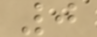0
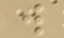w
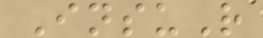InsuR
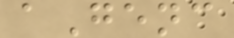aGenc
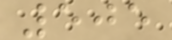505
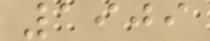1909
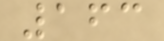163
